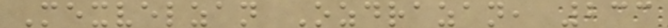Mexvelzan Ozdrazan, 233
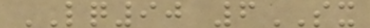LQ90 6SX
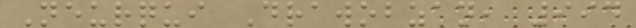Neurqui Drawobzan, 994
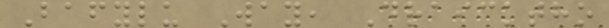Bafylu Way, Draicktho
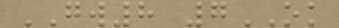GW8 7OK
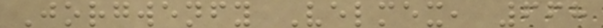Jorgwenfy Velmex, 668
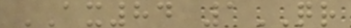AX84 1QR
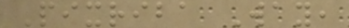Pixriba Way,
